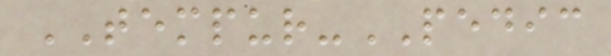TEMPUR-PEDIC
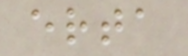erta
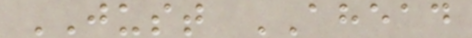JUST AHEAD
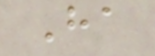Ha
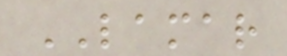LAMAR
